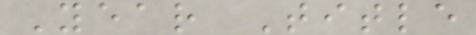Year Title
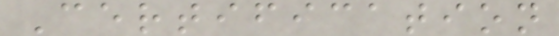Certification
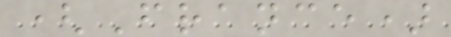(France)
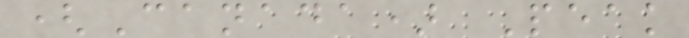(Canada) Peak
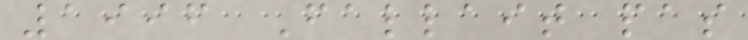1996 Fallait pas
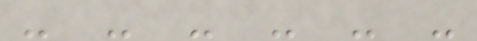- - - - - -
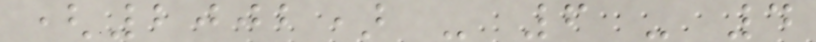(2002) - 6 - 4
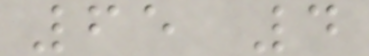65 4
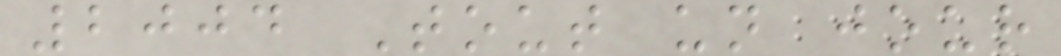2004 Tout un jour
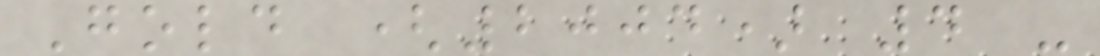Gold (2004) 4 -
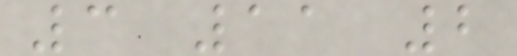3 11 2
